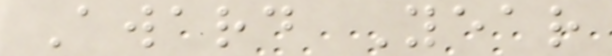Award Year
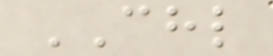CHL
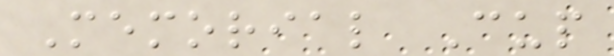Memorial Cup
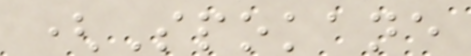(Spokane
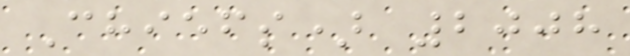Chiefs) 2008
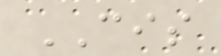CIS
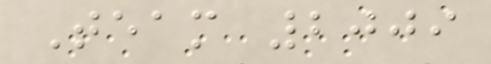Team 2009
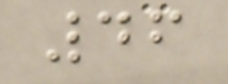46
